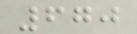670
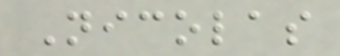Nicolas
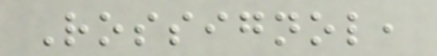Rossignol,
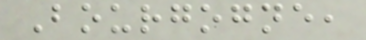Bourgogne,
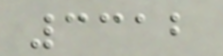3312
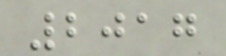2017
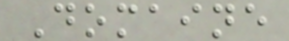Domaine
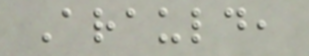Arauld,
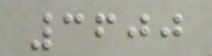3600
